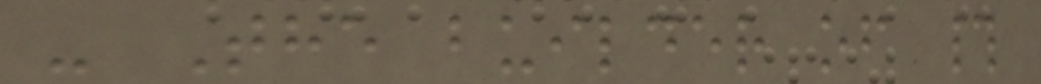- The builder of #
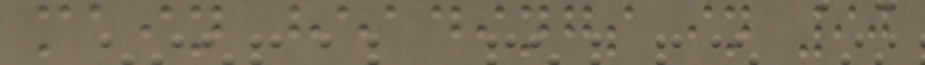main headings in 90
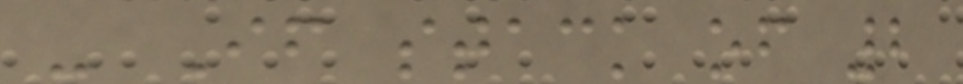- If stack of 2
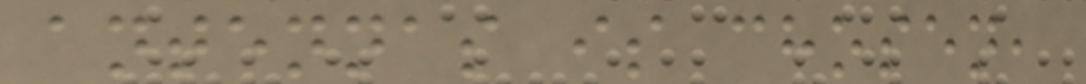antennas is chosen,
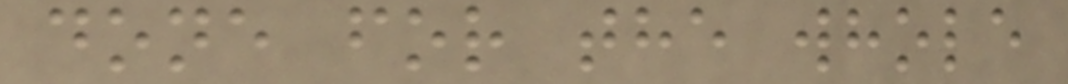done for the whole
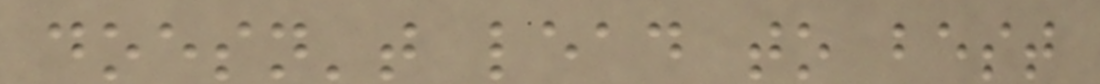doesn't lead to best
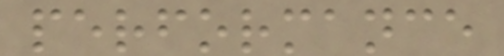performance
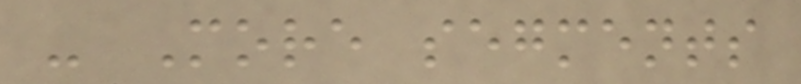- More segments
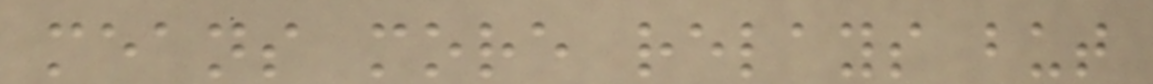means more relays but
